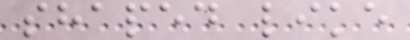shaped like
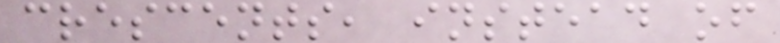crescents, instead of
